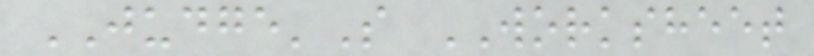JUDGE'S WORKSHEET
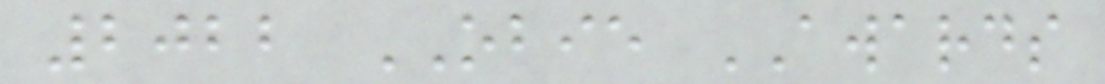2022 OBIE AWARDS
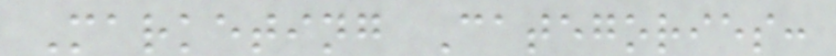Marketing Categories:
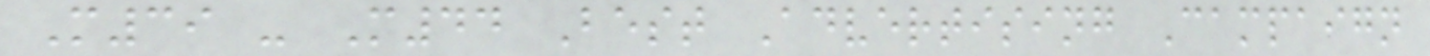M39 - M44 Best Advertising Campaign
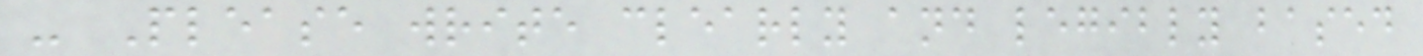- Please write clearly and legibly based
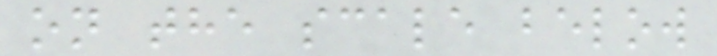on the scale below
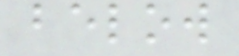below
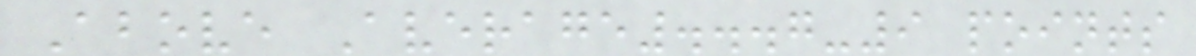Above Average...7-9 points
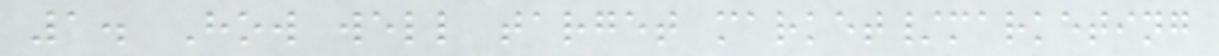1. How well target market/marketing
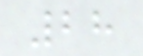28
